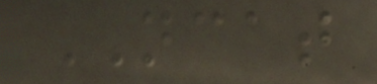NCAT
